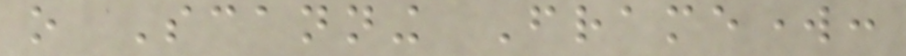o Scanning Framework:
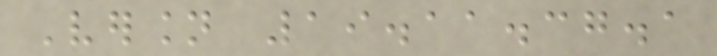Version 19.11.37.1
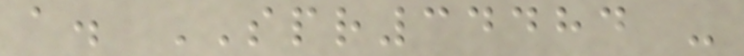a. SPR34484 -
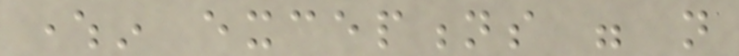wherein exceptions were not
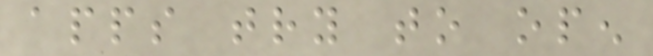apps try to open
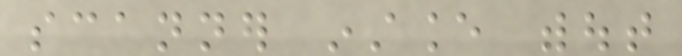scanner instance without
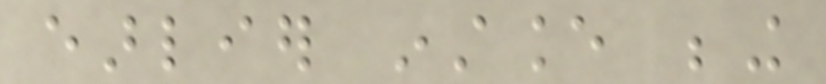earlier instance being
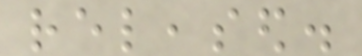released.
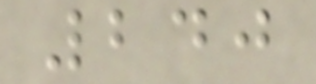240
